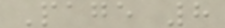Page 8
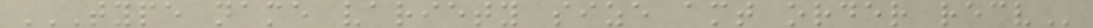TYPE NAME VARIETY SIZE AMT ORDER RECV
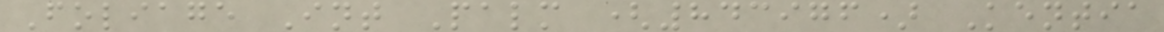Foliage Int Palm (843976) Kentia
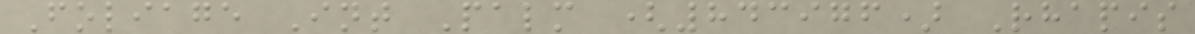Foliage Int Palm (843976) Rhapis
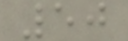50
